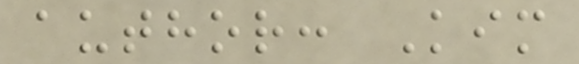author: Kim
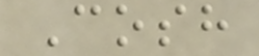Cosh
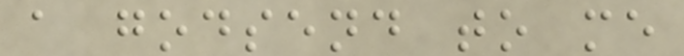a godsend to me
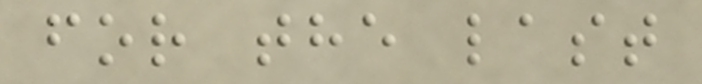for the last
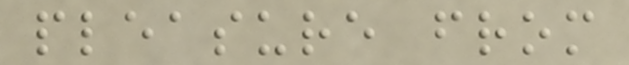pleasure from
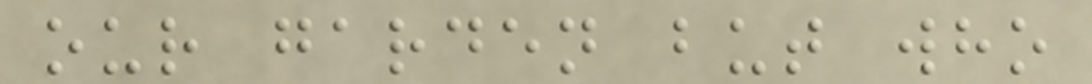our garden but who
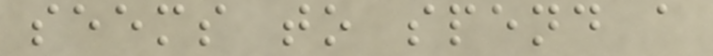seems to spend a
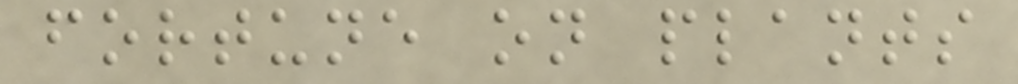fortune on plants
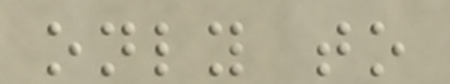only to
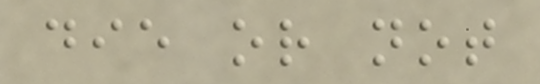die or not
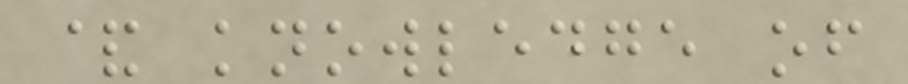& knowledge of
